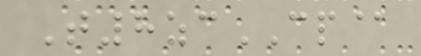T8zcCP@
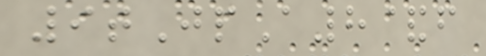9tJpA8&f
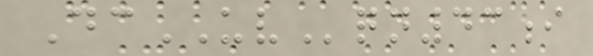DcUVqn43i
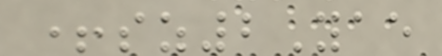+sz2Yae
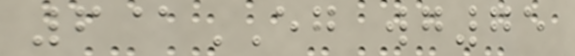6@EG wg75
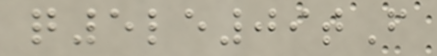q5le09tF
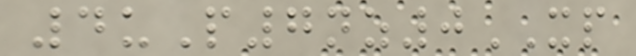4uP7nz0XP
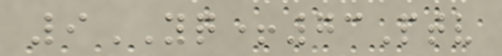9YQ+73Ptv
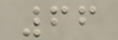66
